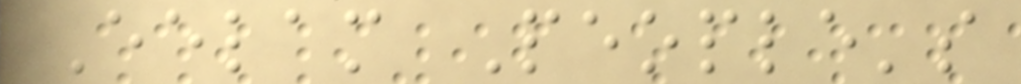Eelam People's
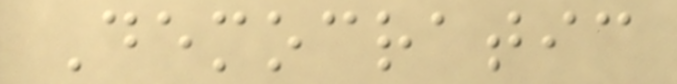Democratic
